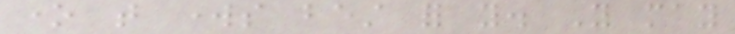one that works best for you. You may
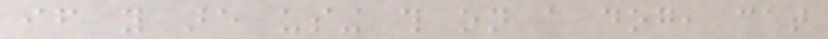if you are using this on a dog, cat
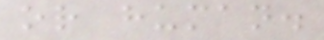or human.
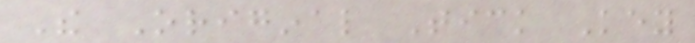The Original Tick Key
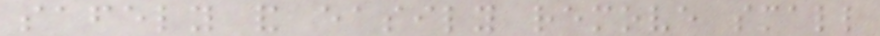safely and easily remove small
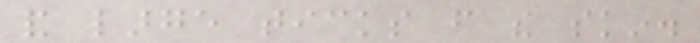and large ticks from the skin.
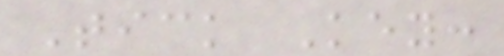Tick Key:
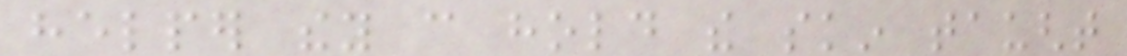helper they can hold the skin taught
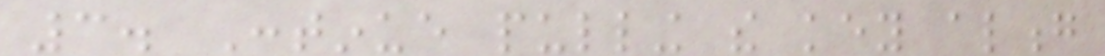3. Continue pulling the key along
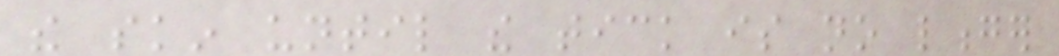the skin until the tick is no longer
